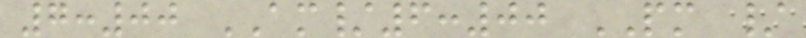7:00 AM/6:00 PM /
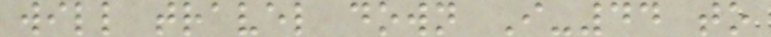will travel down I-44 to
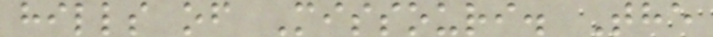hills of Missouri. The
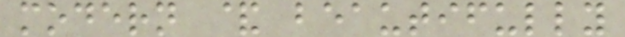modern & beautifully
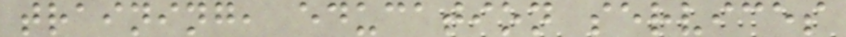training, education services
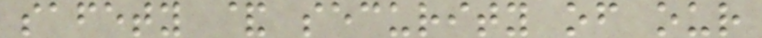safety & security of our
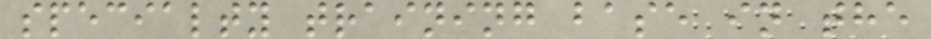specialty training base in the
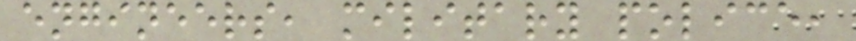engineers, military police,
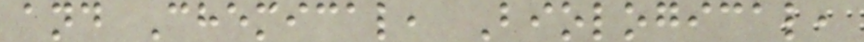and Chemical, Biological,
